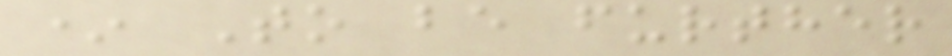* To be further
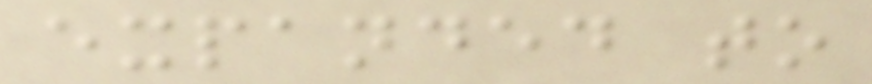expanded to
